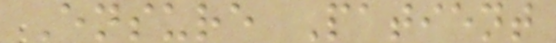Ensure Patient
